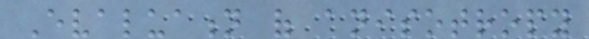Evaluation of anisotropy
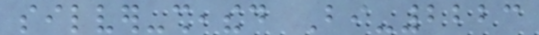silver-sheathed Bi-2223
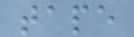tape
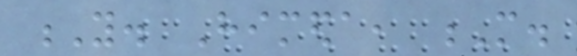Y. Himeda, M.
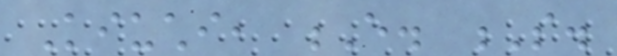Kiuchi, E. S.
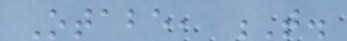Otabe, T.
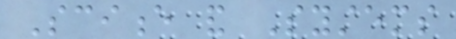Science and Systems
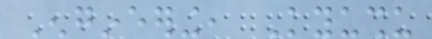Engineering, Kyushu
